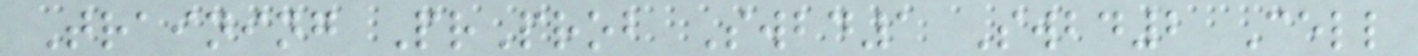Training PrProb Swbd1 Swbd2 Cell
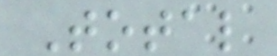Total
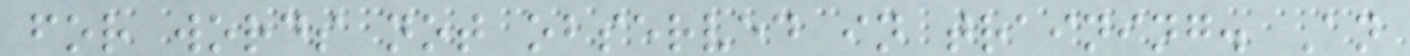for words not observed in training. An
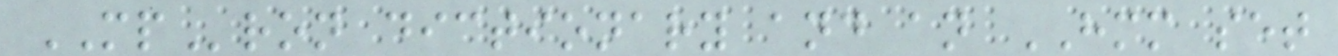MPron dictionary and an HMM set
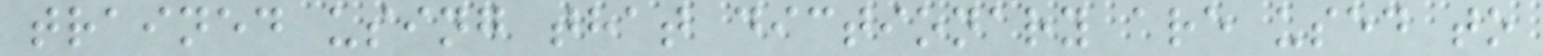trained using that dictionary are used to
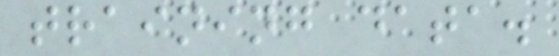training data.
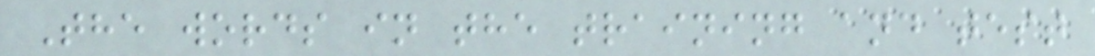The words in the training and test
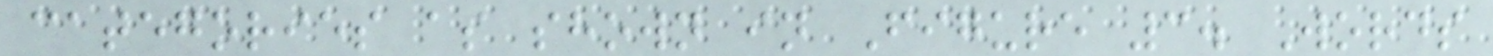categories as shown in Figure 3. Words
